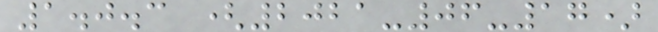1.0.3 (2021-06-17)
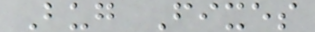Bug Fixes
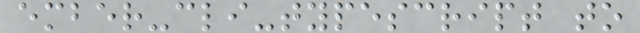ember-cli-typescript to
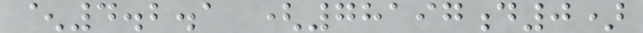^4.2.1 (78197d0)
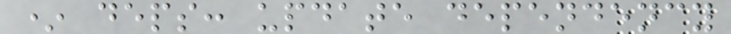* deps: update dependency
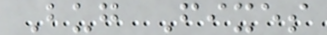Bug Fixes
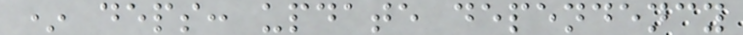* deps: update dependency
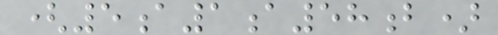(5a1a58b)
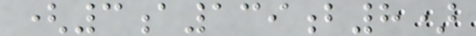(3a139b8)
